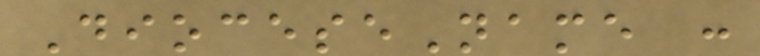DioceseName :
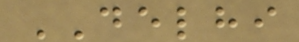DELHI
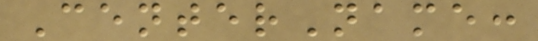CenterName:
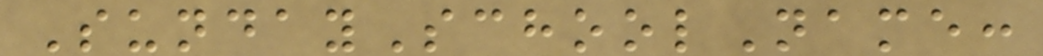SundaySchoolName:
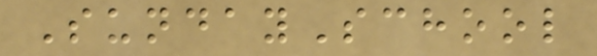SundaySchool
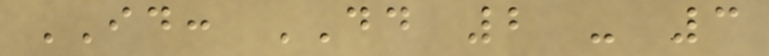ID: DD 2 - 3
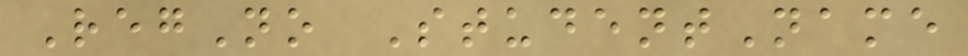RegNo StudentName
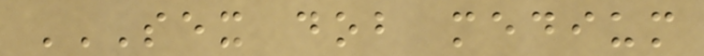SEX DOB MEDIUM
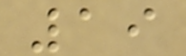19
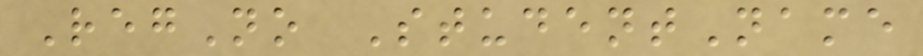RegNo StudentName
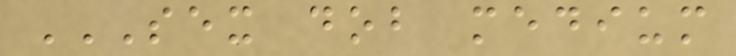SEX DOB MEDIUM
